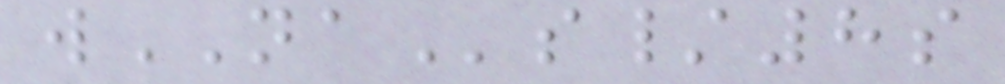wNAs/8s
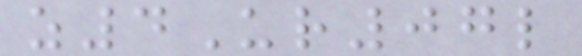z4Ur07l
